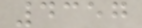4357
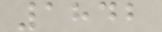1842
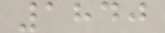1840
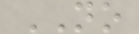NO
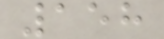158
